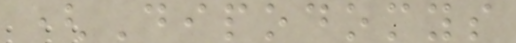(Dipodomys
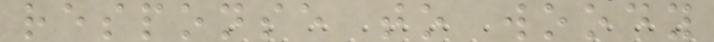response to woody
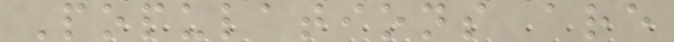Populations are
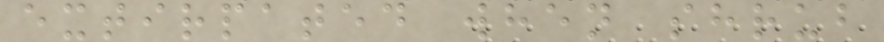extirpated when shrub
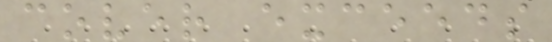cover exceeds
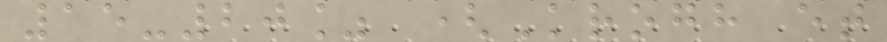15-20% (Krogh et
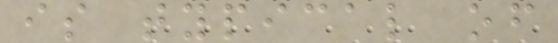is typical of
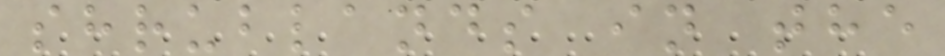shrublands in the
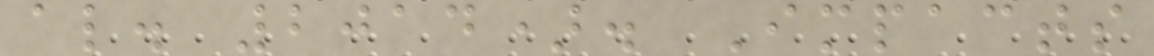al. 2014). Impacts
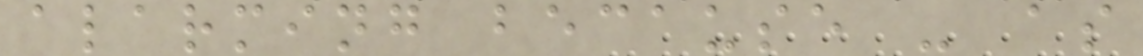alarming because - as
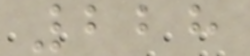228
